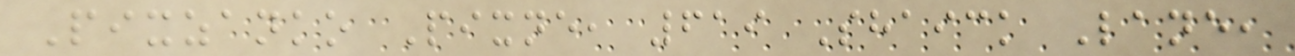Pixzanko Pixne, 619 Shaick Lane,
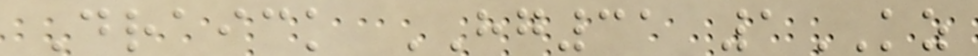Draick HG31 1KZ
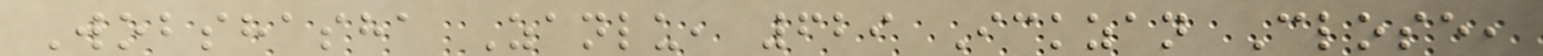Wobshasha Zanlu, 629 Ickzan Close,
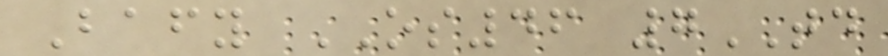Bafy OS46 7TD
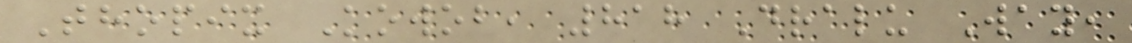Thopix Kowob, 818 Dralu Way,
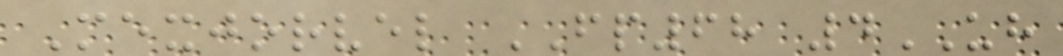Mexjorvel FP68 4UH
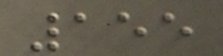155
